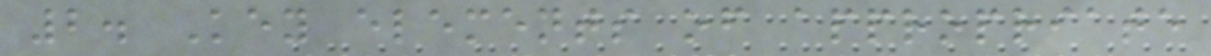2. Key elements of appropriate
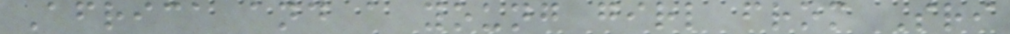Africa and a young girl from Sri
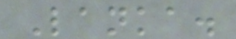Lanka.
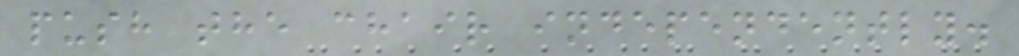push the chair independently.
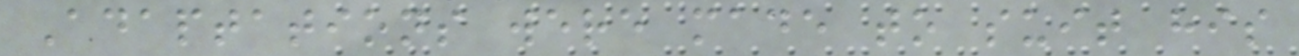Adaptations were made to suit his
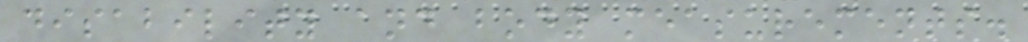disability and body measurements.
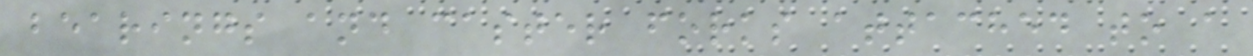bearings and caster forks attached to a
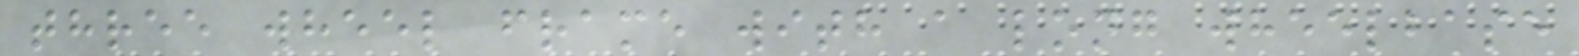three wheel frame with a long wheelbase
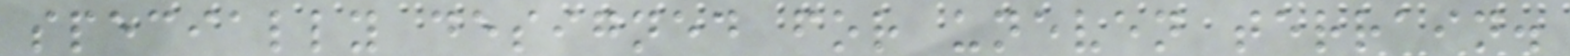specially designed for uneven terrain.
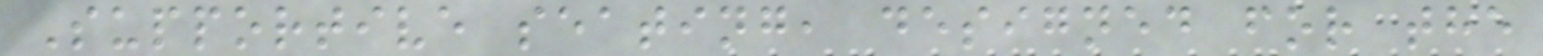Supportive seating, designed for the
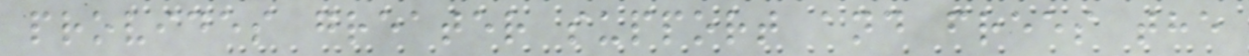provides greater support and frees the
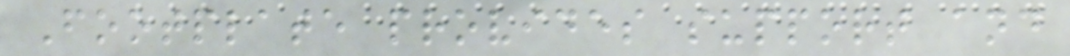Footplate provides support and
